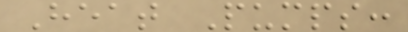Heat Pumps:
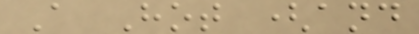A Hot (and
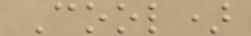Cool)
